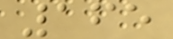165
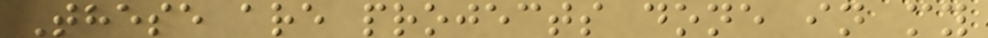These are projects done in my
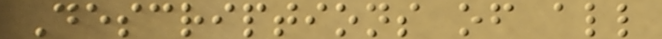Descriptions of all
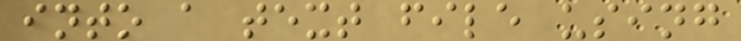into a text file using
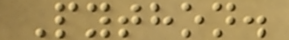Python.
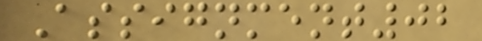Assignment02
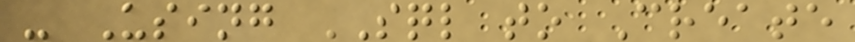- Using SQL to Create
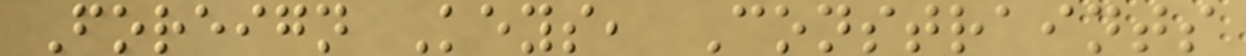Foreign Keys, Constraints
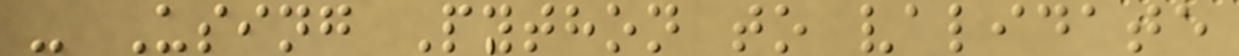- Using Python to validate
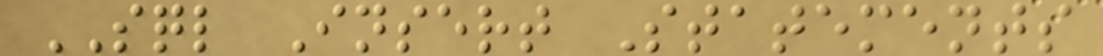SQL Insert Statements
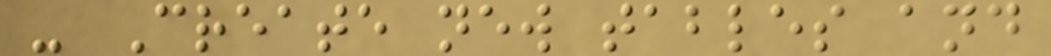- Create new tables and
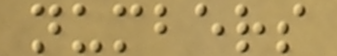numbers
